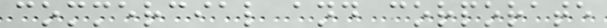commercial and corporate
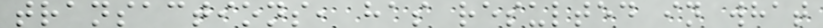transactions, has resulted in what
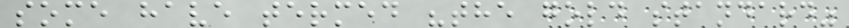some have termed "the gold standard"
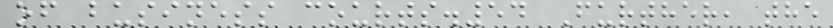of business courts.54 Further, the
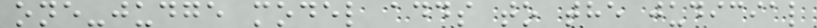one-judge model adds to the judicial
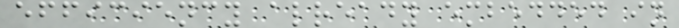efficiency already embedded in
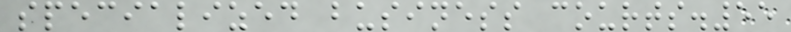specialized business courts.55
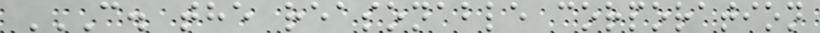C. THE REASONABLE CORPORATION
